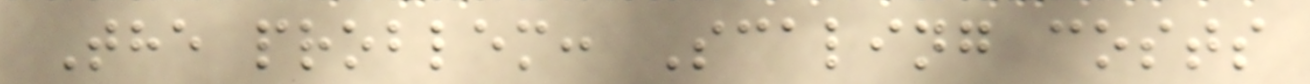The problem: Scaling costs
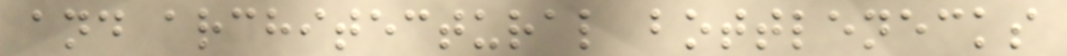and architectural bottlenecks
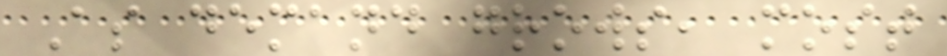As demand grows, most
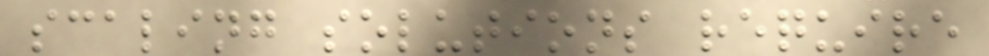scaling solutions require
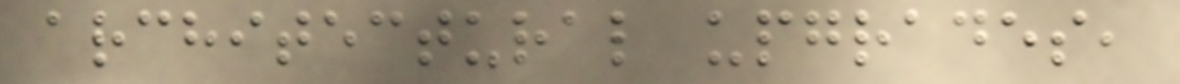architectural upgrades,
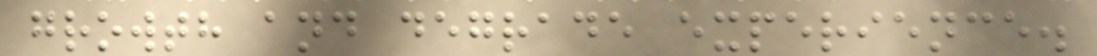growth and degrade experience.
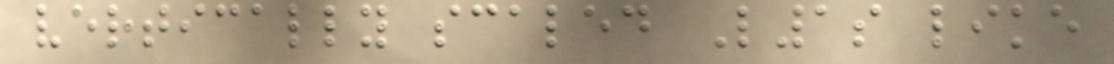vertically scaled L1s like
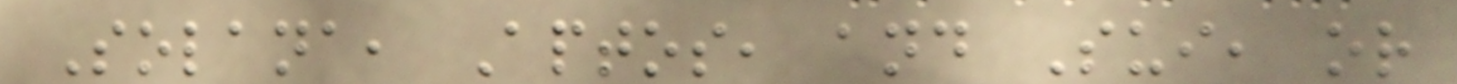Solana, Aptos, and Sui, or
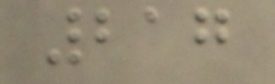217
